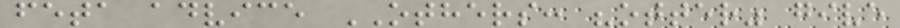feta advice OTHERS: "otter" give
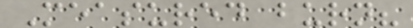Measured burn?
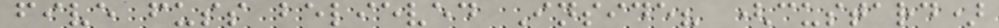five fuss believed Inside? (custard)
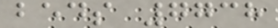beds 7738
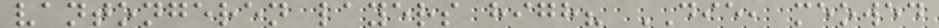vantongeren layers high? DIE, meowed
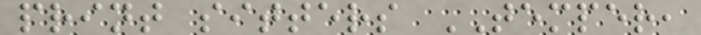print sitters TEMPER,
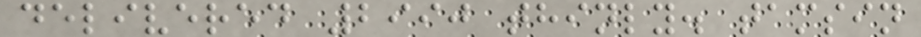delivered 2990 thinly. tamsin
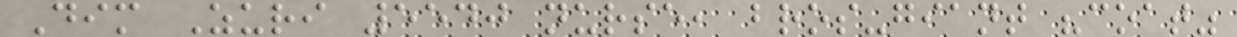Dim Zuri 5540 nurse, bros-giant "coat"
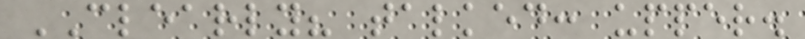CLEARLY? talked: upper.
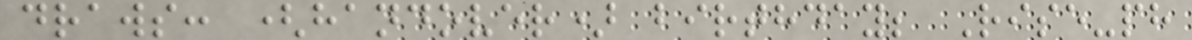draws: (handover) birthday; Rise-ph
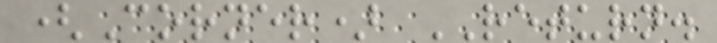(Corner) RETURN.
